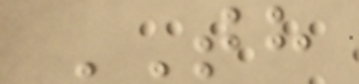TH
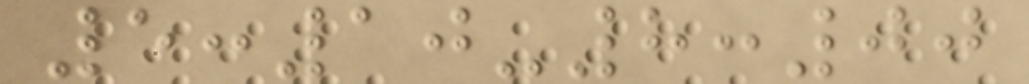5:10-8:00
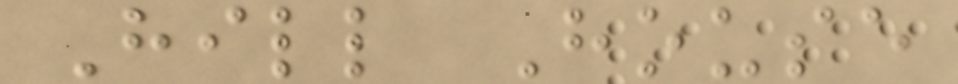Hill House
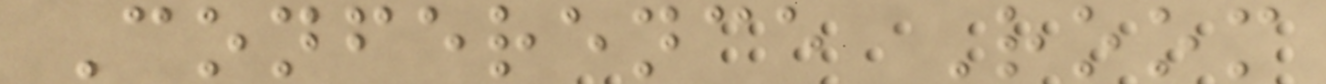Conference Room
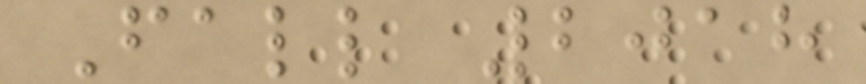Fall 2018
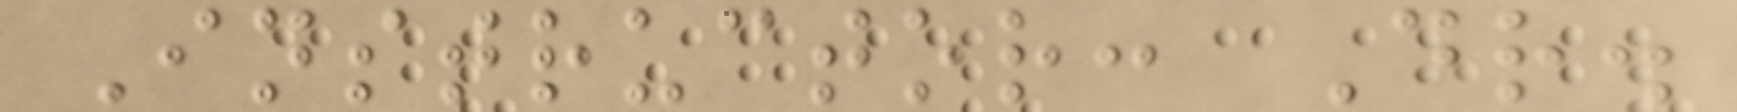Instructor: Dr.
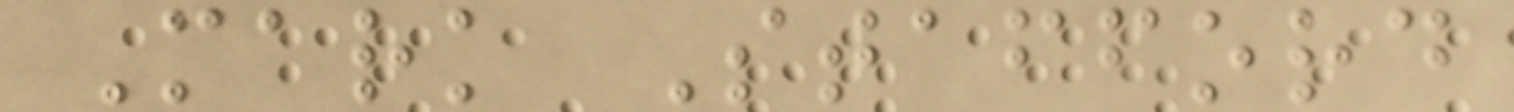Mark Stafford
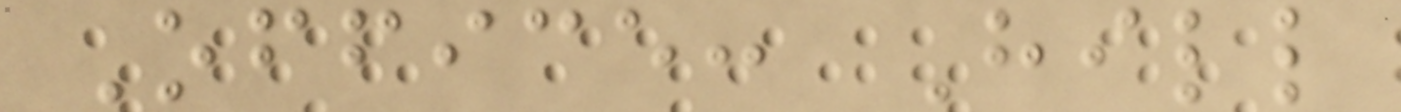Office: Hill
